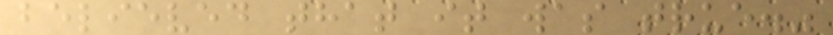believed that it was true."
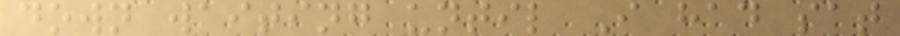down waiting until I had sat
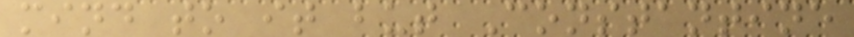mind to it but Constantine
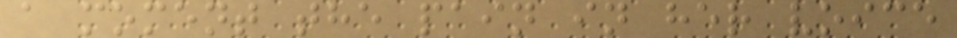a moment the pain in her voice
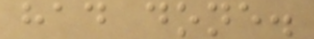had done.
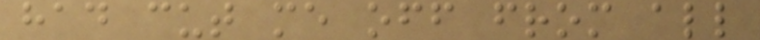had cut me off from all
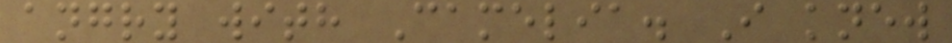angry with Camelia. I knew
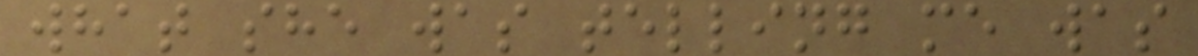what she was telling me was
